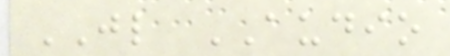JL AUDIO
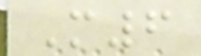M6
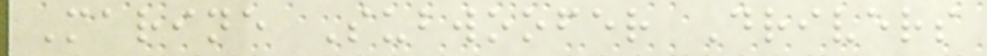Marine Subwoofer Drivers
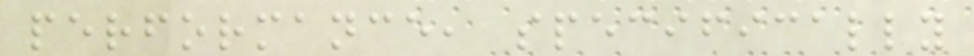performance, specifically
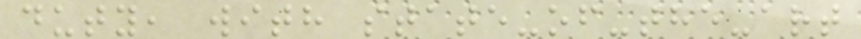duty, with state-of-the-art
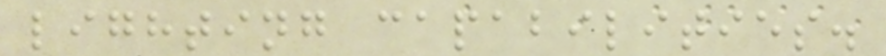lighting capabilities.
